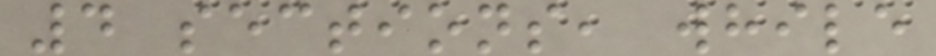4 sections, while
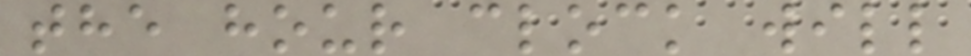the hour clock will
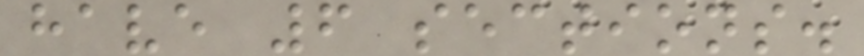have 6 sections.
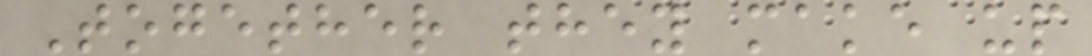Together they make up
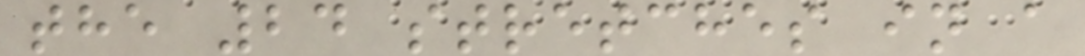the 24 stretches in a
